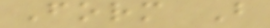Form B
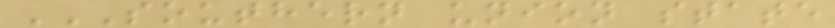SOUTHERN UNION STATE
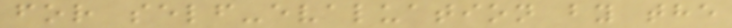for self-evaluation by the
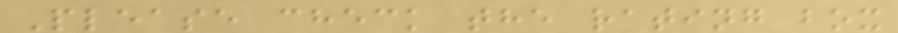Please check the rating box
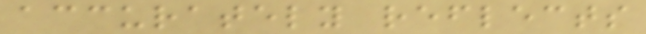accurately reflects
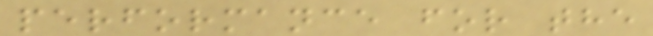performance for the
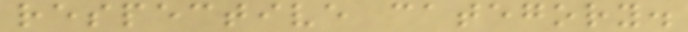respective category.
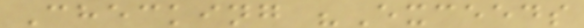Checking "Exceeds
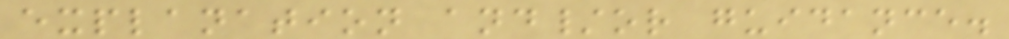explanation and/or guidance.
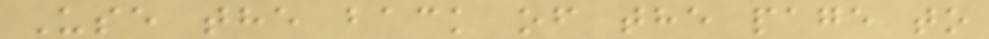Use the back of the page to
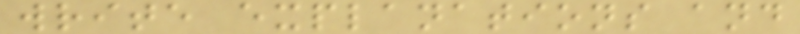write explanations and
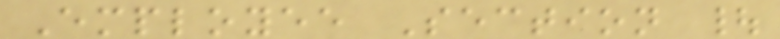Employee Section |
